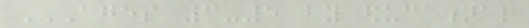AGES 3-5 BY EDUCATIONAL
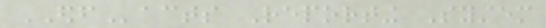EDFacts Reporting System
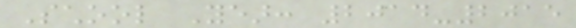School Year: 2014-2015
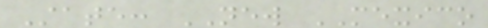State: NEW MEXICO
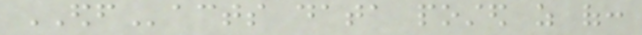EDFacts data posted as of:
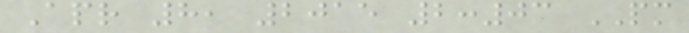Apr 8, 2015 2:03 PM
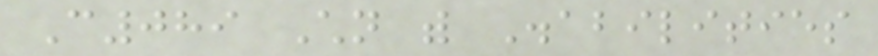C089 Children with Disabilities
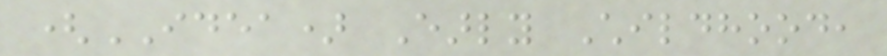(IDEA) Early Childhood,
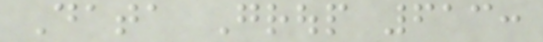Data Group 613:
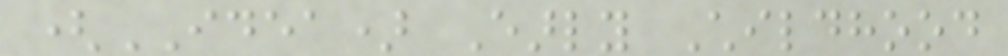(IDEA) Early Childhood
